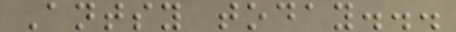Antsy today...
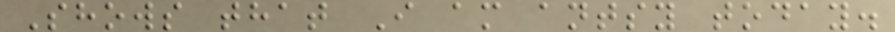Shows that I am antsy today.
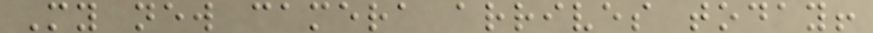My new camera arrives today!
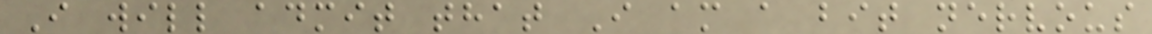I will admit that I am a bit nervous
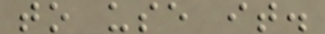to use it.
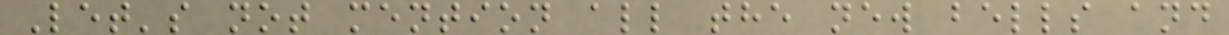Let's not mention all the new bells and
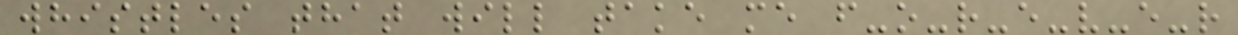whistles that will take me f-o-r-e-v-e-r
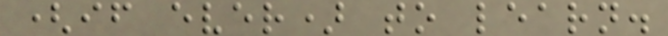(if ever) to learn.
